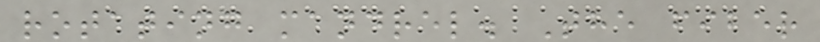rotating mandrel. The fiber
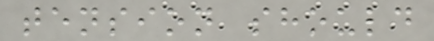tension should
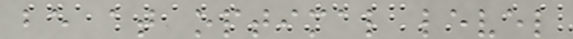be at optimal level
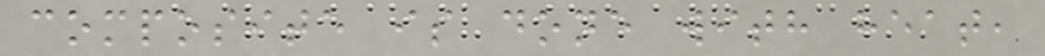composite is done with heat,
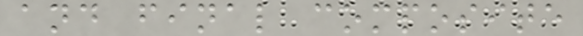and final composite
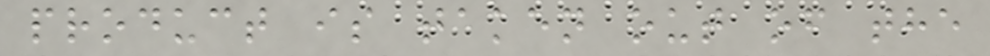product is taken out of the
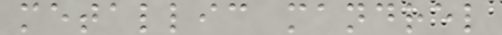metallic mandrel
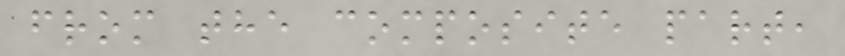from the composite part,
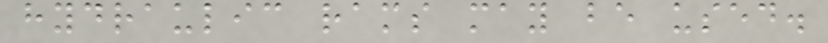hydraulic rams may be used.
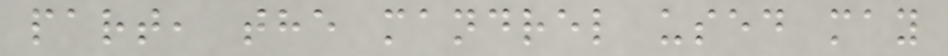part, the mandrel used may
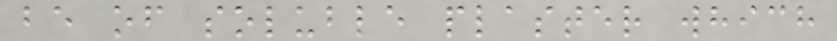be of soluble plaster which
